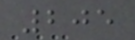205
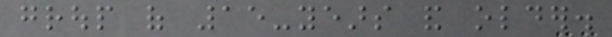group of 15-years and older.
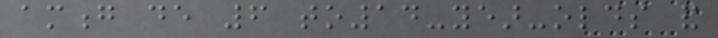among de 6 to14-year-olds and
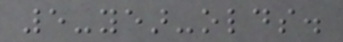5-year-olds.
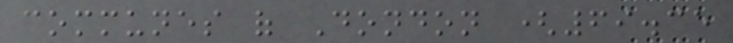communes of Dondon (69.35
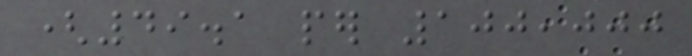(49.1 per 100,000
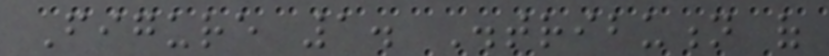Figure 1. Distribution of
